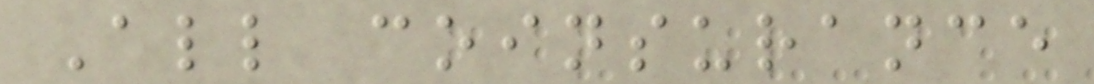All coinsurance
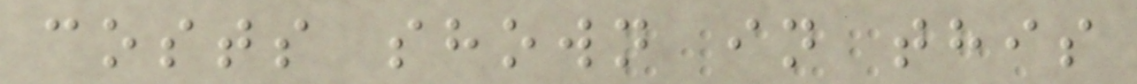costs shown in this
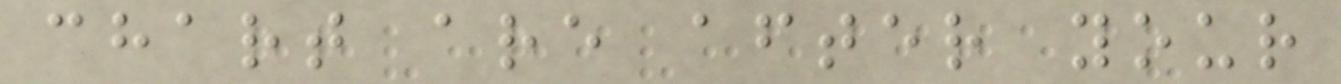chart are after your
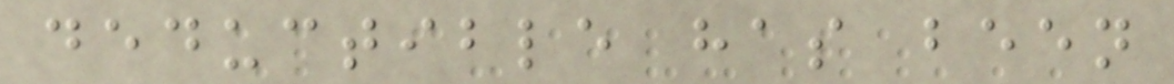deductible has been
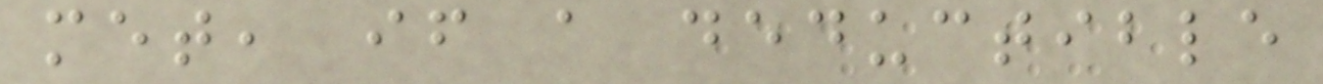met, if a deductible
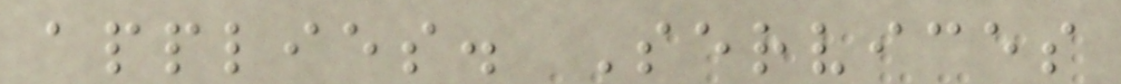applies. Services
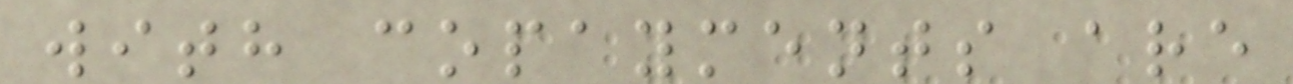with copayments are
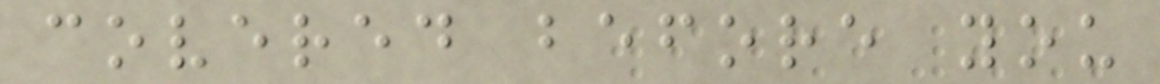covered before you
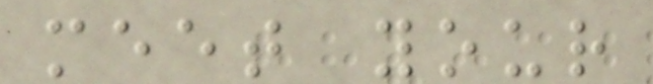meet your
